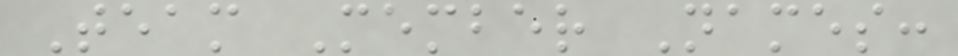Team Member Names:
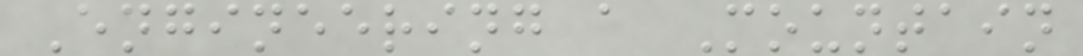Engineering a Mountain
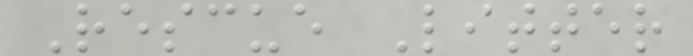Rescue Litter
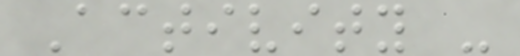Activity -
